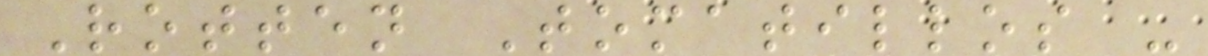Rotten Tomatillos -
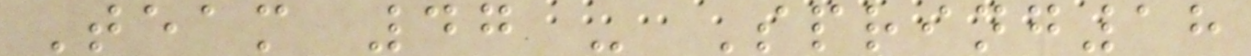Team 47 - Spring18
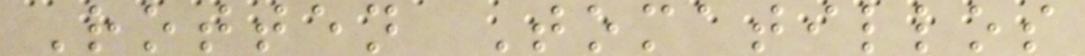Rotten Tomatillos
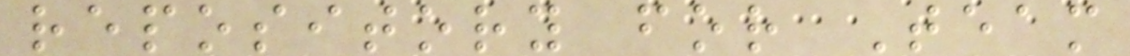repository for Team
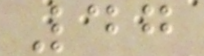47
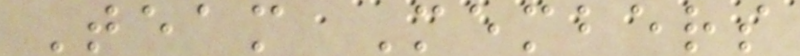Team Members
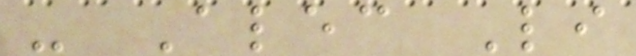- Alec Li
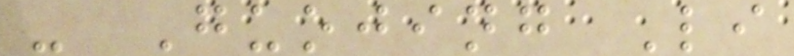- Guojing Li
